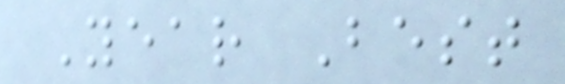Year Best
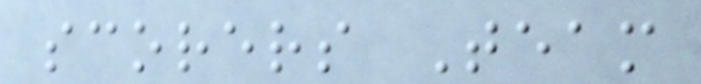scorers Team
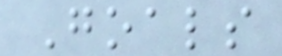Goals
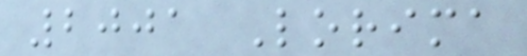2001 Lorima
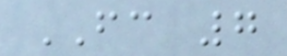FC 7
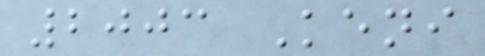2003 Keni
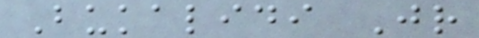Bukalidi Jr
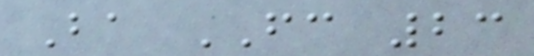Ba FC 23
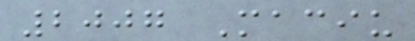2007 Maciu
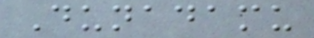Dunadamu
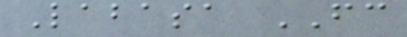Labasa FC
